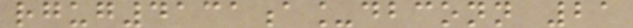rgug4131a_dbconn 21
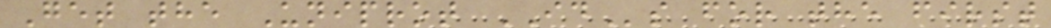Get the Uniprot IDs for the first
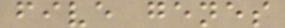five genes
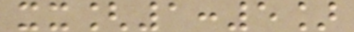xx[1:5]
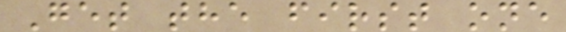Get the first one
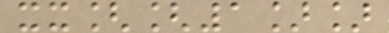xx[[1]]
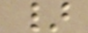}
